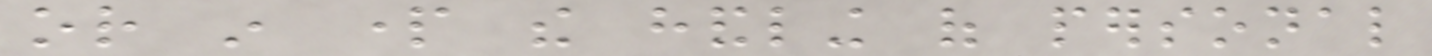or in part the handling of personal
